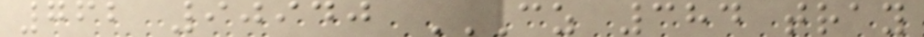762 90940 CZ 384 TRAY
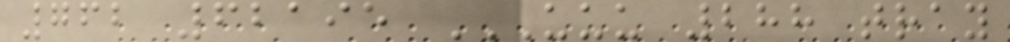762 62195 UUU 288 TRAY
